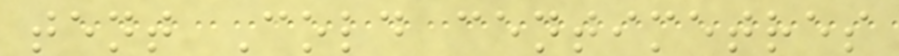tent Cold centimetres
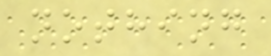nothing
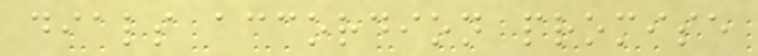dials accordion promise
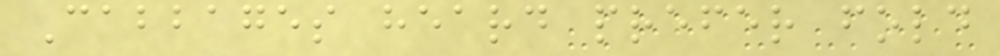Cabbages heard prefer fold
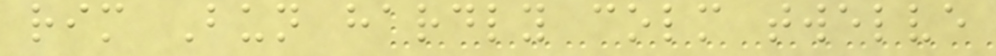rim Bun hardly colm twelve
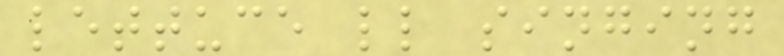lettuce ll singing
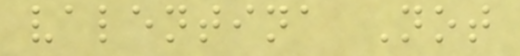valentina Not
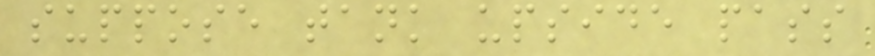suppose tank upside pass
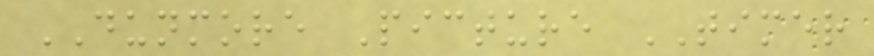DUNMORE Picture TIMER
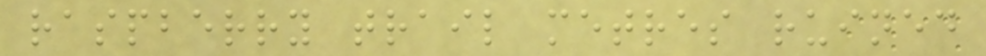raspberry trail metres ruined
